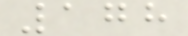178
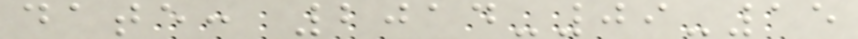date: 2014-09-15
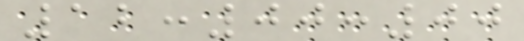12:00:00
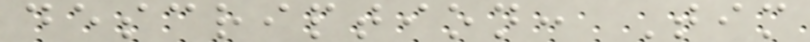description: Tim
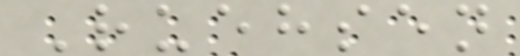Ruehsen
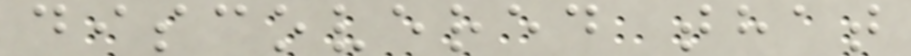discovered that
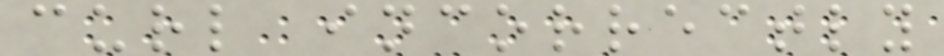curl incorrectly
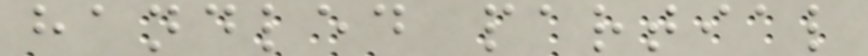handled partial
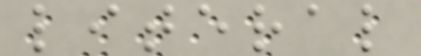literal
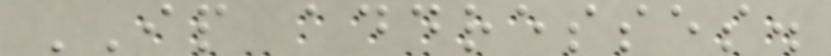IP addresses.
